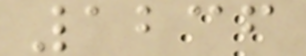1236
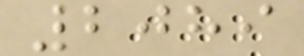2089
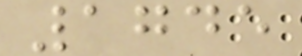1745
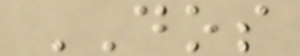DOS
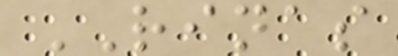RINAS
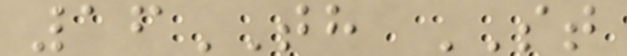16TH ST
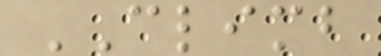CLIMB
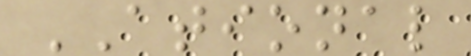ATIONAL
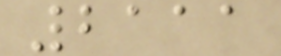2111
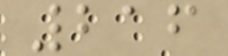216
